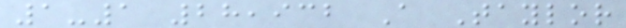1-1 28,932 A Taylor
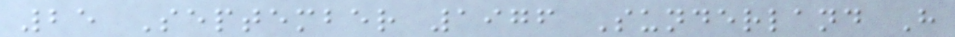25 September 1976 Sunderland H
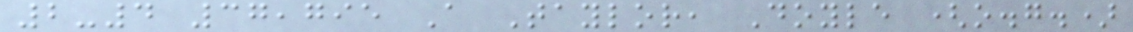2-4 37,795 A Taylor, Doyle (o.g.)
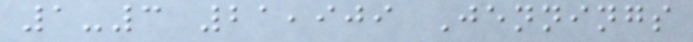1-3 21,909 Jennings
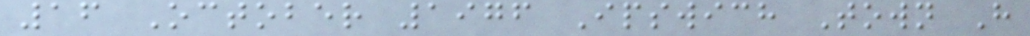16 October 1976 Ipswich Town H
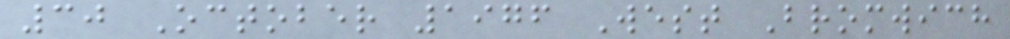30 October 1976 West Bromwich
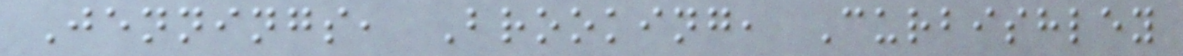Jennings, Brooking, Curbishley
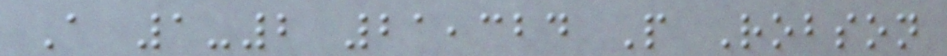A 1-2 21,324 P Robson
